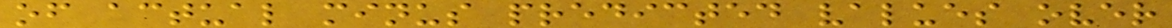of actual minus predicted values over
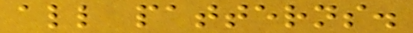all patterns.
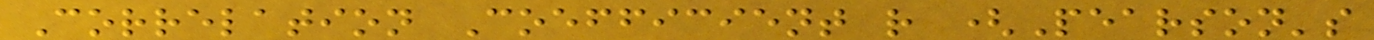Correlation Coefficient r (Pearson's
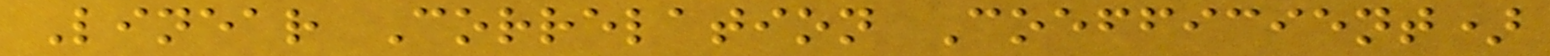Linear Correlation Coefficient)
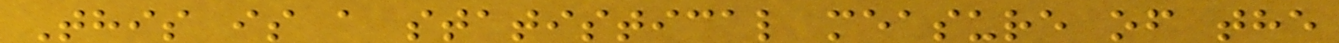This is a statistical measure of the
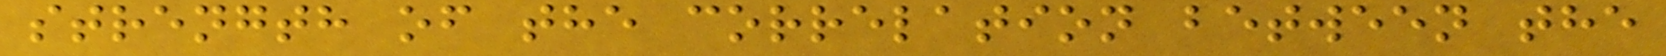strength of the correlation between the
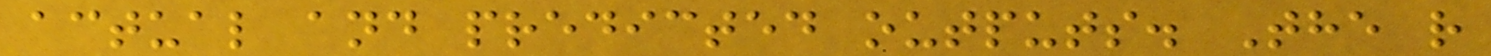actual and predicted outputs. The r
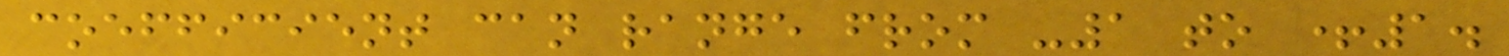coefficient can range from -1 to +1.
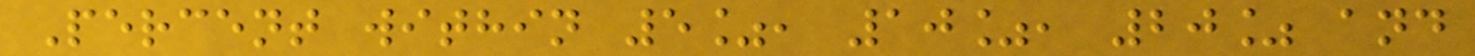Percent within 5%, 10%, 20% and
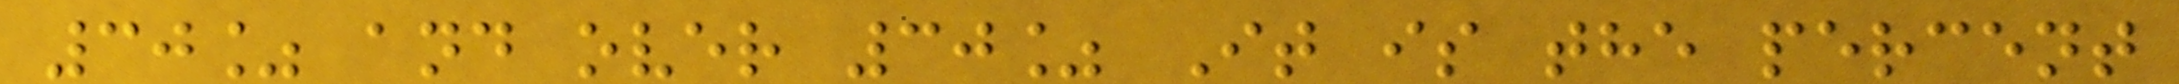30% and over 30% It is the percent
